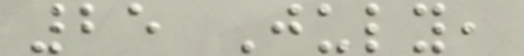25 July,
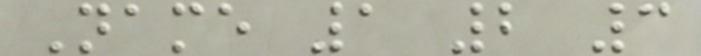Name 1 2 3
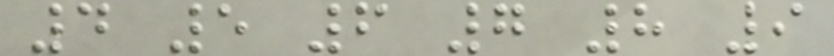4 5 6 7 8 9
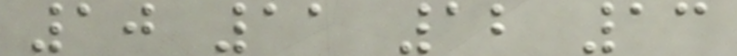10 11 12 13
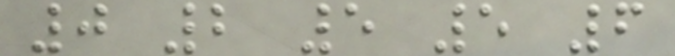0 2 5 5 6
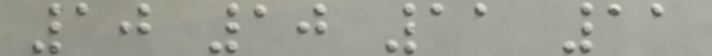10 10 11 11
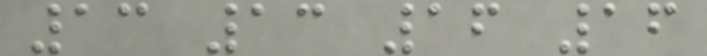13 13 16 16
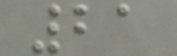21
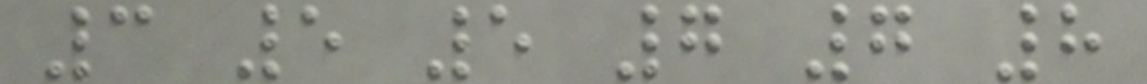3 5 5 7 7 8
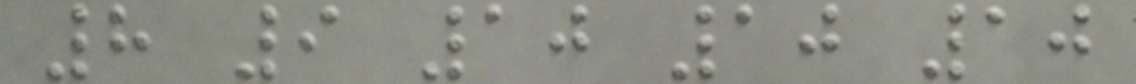8 9 10 10 10
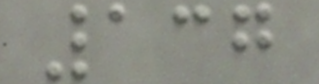137
